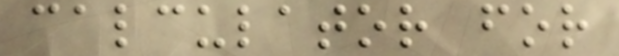calculator for
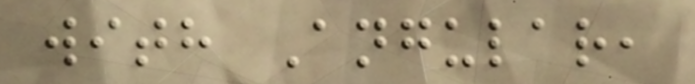with Angular,
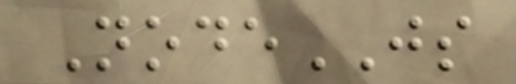NodeJS
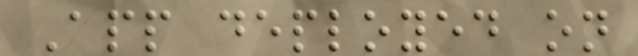App deployed on
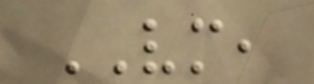VM,
